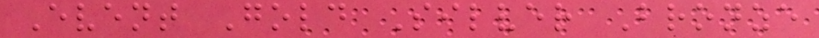Event Gold Silver Bronze
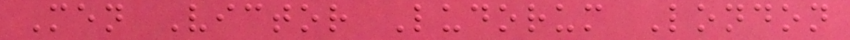Men Victor Ludorum London
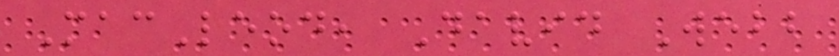MacLeod, David Webb
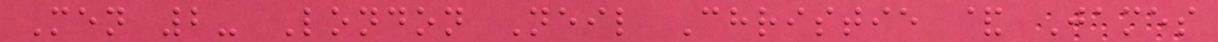Men 2- London Neil Christie & James
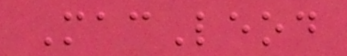MacLeod
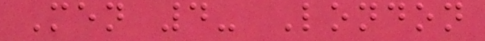Men 4- London
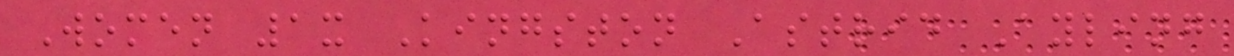Women 1x Kingston Astrid Ayling
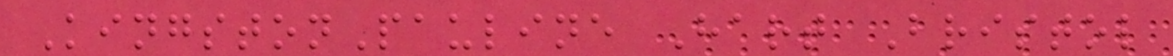KingstonPauline Hart Bristol
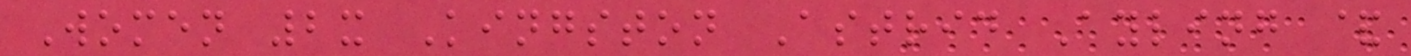Women 2x Kingston Astrid Ayling &
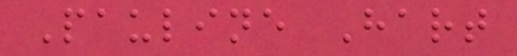Pauline Hart
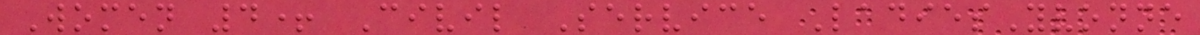Women 4+ Civil Service LadiesYvonne
